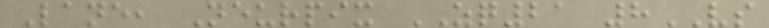Lane, Neurpix ZQ21 8VS
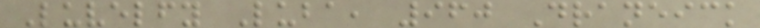Luvelfy Luba, 960 Draneick
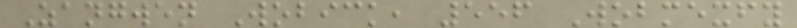Zangwen Wobick, 556 Wobmexfy
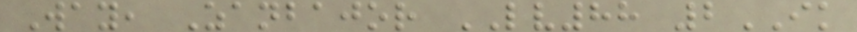Way, Zanbajor LV88 2IK
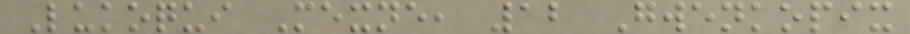Lukoqui Mexne, 12 Gwenkopix
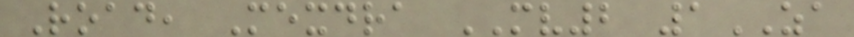Road, Mexdra MV2 1ZA
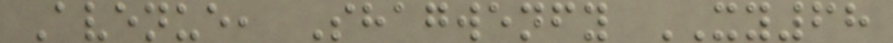Avenue, Shagwenfy XY68
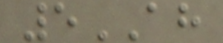5AH
